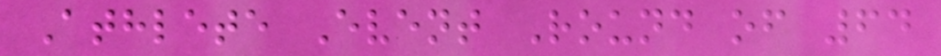Athlete Event Round of 64
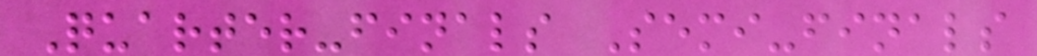Quarter-finals Semi-finals
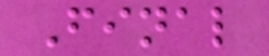Final
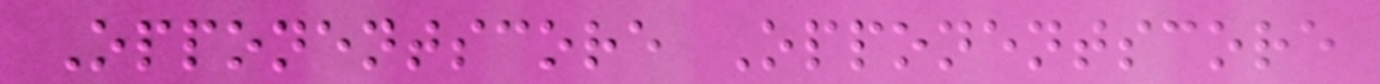Opponentscore Opponentscore
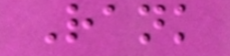Rank
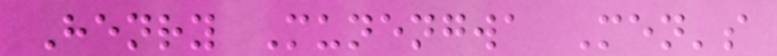Henry Munengwa Men's
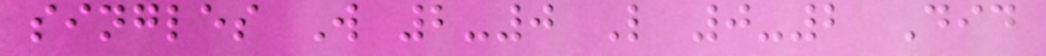singles W 2-0 L 0-2 Did
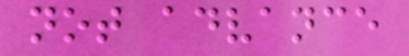not advance
